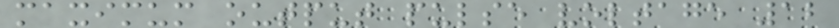maximum output pulse voltage 12
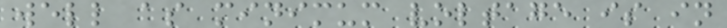well as minimum voltage is in
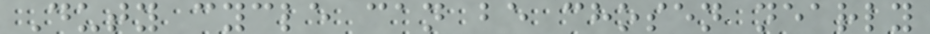Duty cycle can be chosen nearly
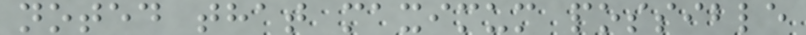noted that maximum possible
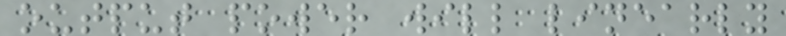output power will linearly
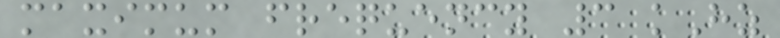maximum frequency 3 kHz
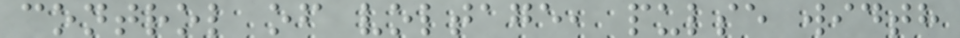control of voltage, pulse width
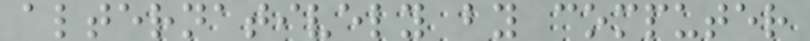alternatively by computer
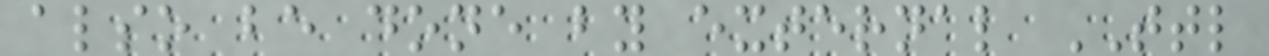also be done by external TTL
